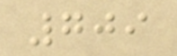709
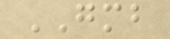GMB
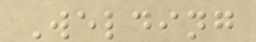Welding
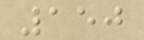150
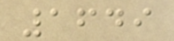1649
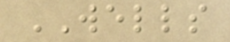WELLS
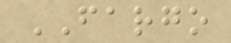FARGO
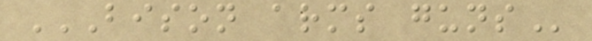BISON ARMS GUNS
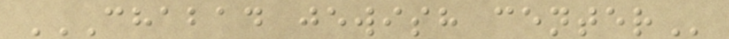CHABAD JEWISH CENTER
